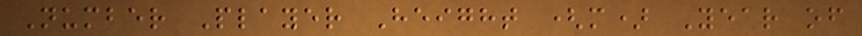Number Player Height (m) Year of
